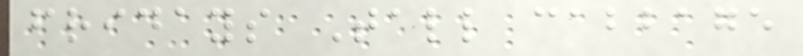fridays Tall cabbage
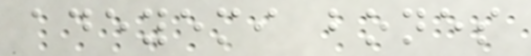adeyemi bones
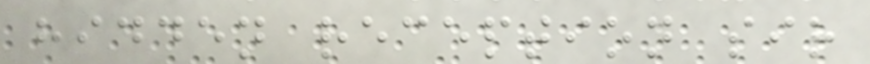hidden reception sir
